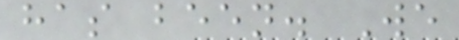has been. We
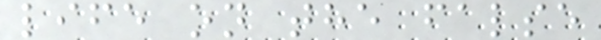life on the false
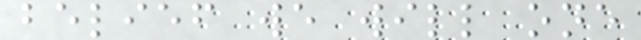belief we will one
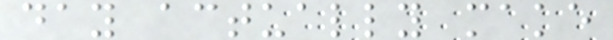day actually make
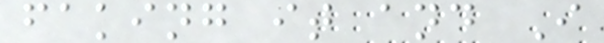faking it and I
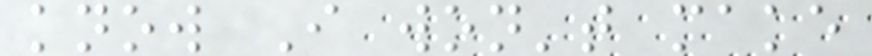know I won't make
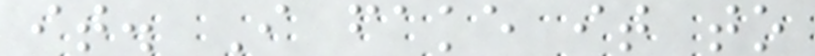it. I fake it to
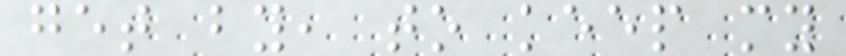get by, to keep my
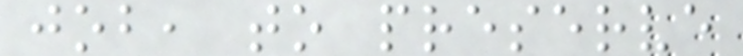job, to preserve
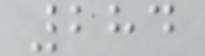284
